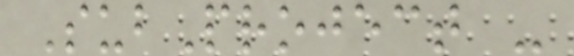SubProject -
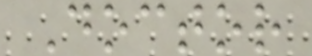Doctor
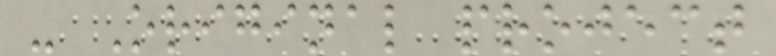- Original project
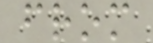from
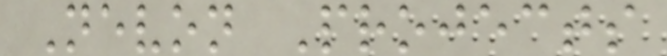Nevon Projects
